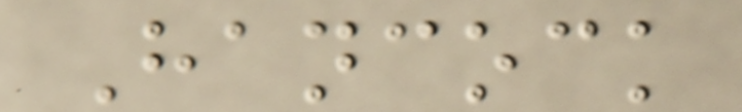Hancock
